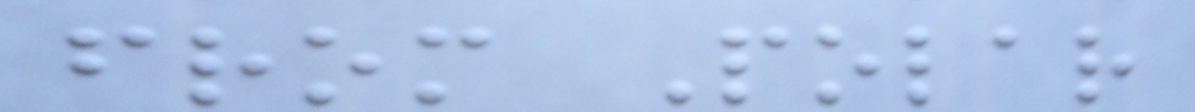from Polar
